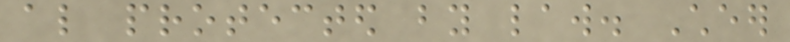also protected by law. Cheer
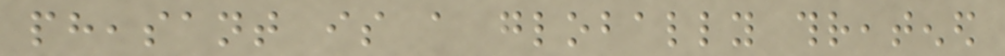pheasant is a globally threatened
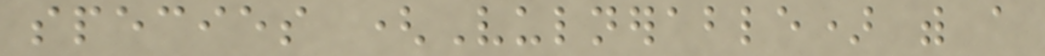species (Vulnerable) with a
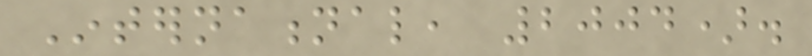International, 2004).
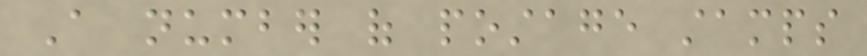A number of postage stamps
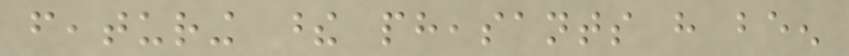featuring these pheasants have been
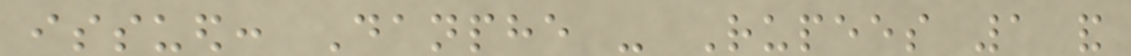issued: Danphe - Rupees 1 and
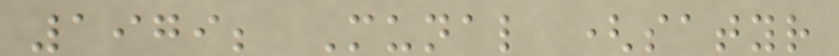1979; Munal (satyr
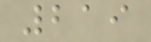219
